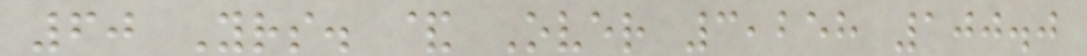60 Yrs. & Over 3,258 100.0
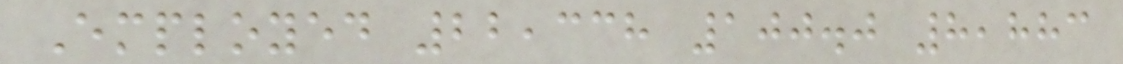Employed 22,338 100.0 8,883
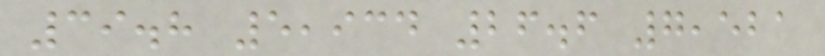39.8 5,934 26.6 7,521
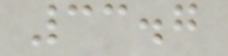33.7
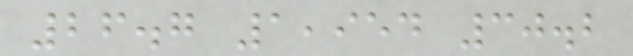26.7 1,954 30.2
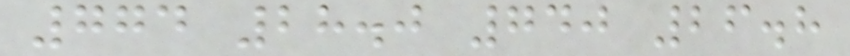774 28.0 740 26.8
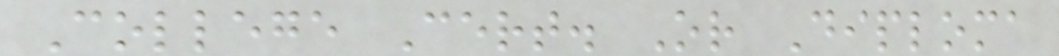College Cert. Or Diploma
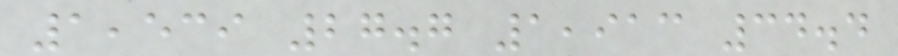1,539 27.7 1,913 34.4
